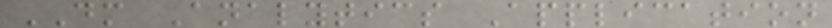DM Analytics Application
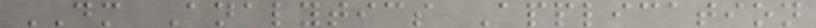DM Analytics Application
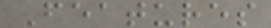Features
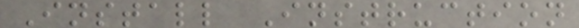Install Instruction
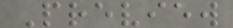Preview
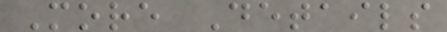More Details
